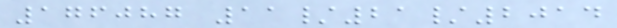176087 11/21/2014
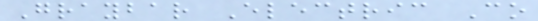Graybar Electric Co
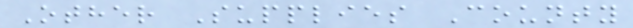Other Supplies County
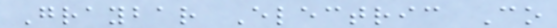Graybar Electric Co
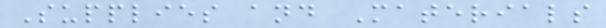Supplies and Materials
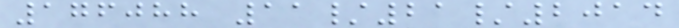176088 11/21/2014
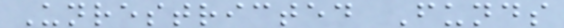Unrestricted Funds
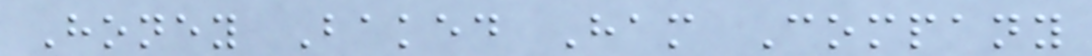Honey Baked Ham Company
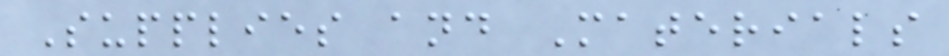Supplies and Materials
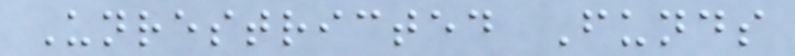Unrestricted Funds
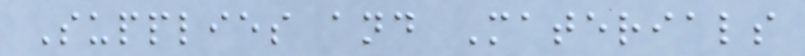Supplies and Materials
